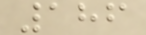186
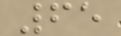65
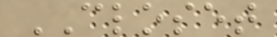CLOSET
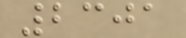2301
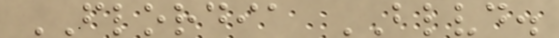FLORDIA BLVD.
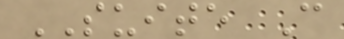SUITE C
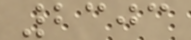2303
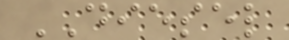DIESEL
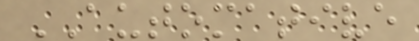AUTOMATIVE
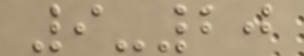9-20
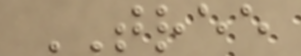TREE
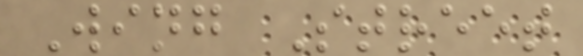Wing Street
